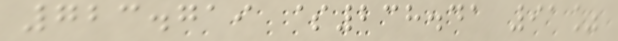723.719 $238.41 91%
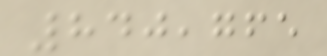840,765
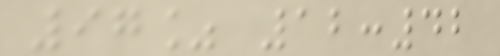97% 12:42
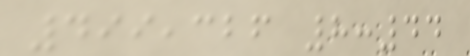499,326 8:44
